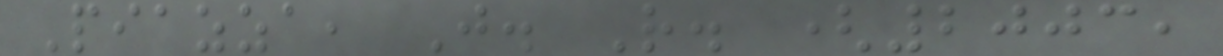Piazza, J. R. (2003,
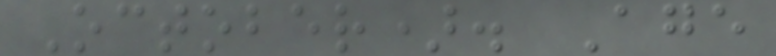October). Age
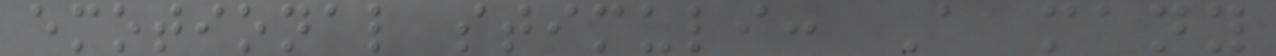emotional stimuli: A many
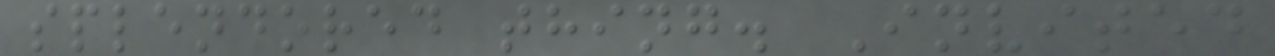splendored thing. Invited
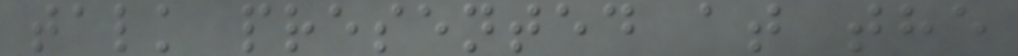talk presented at the
